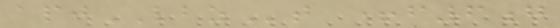apjLBZt +f6g
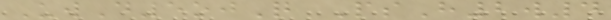UwD5ojQ PsH2w4
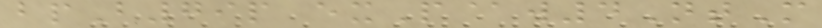bpB79p exP@w4NtM
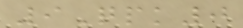9Qpk0
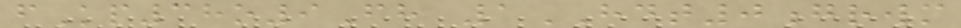fKp38o9Fh 1HDT0grwm
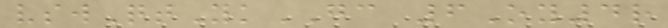vswQtYkGC 6Oy4r
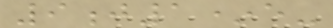9j1*e-
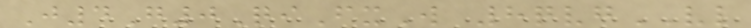J4G0QiFxW 8qvgVL
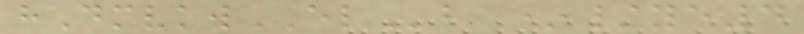hDmvkwELb */ye4
